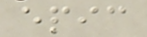epic
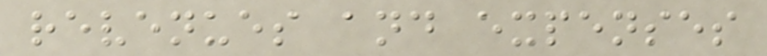revenues and expenses
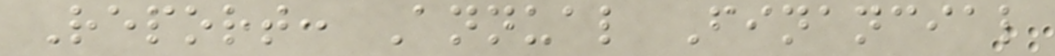Report: Annual Financial
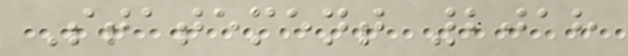Statement 2018
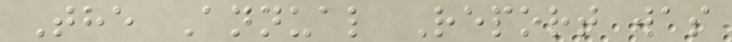The Annual Report was
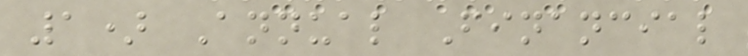1) Annual Financial
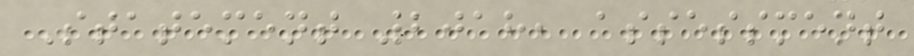Statement 2018, assessment
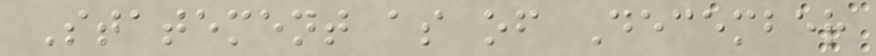Statement as of December
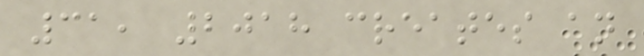31, 2018 creates an
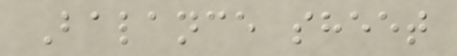Balance sheet
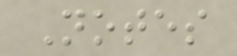Notes
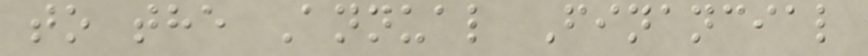to the Annual Financial
